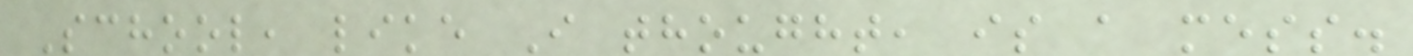School, like I thought, is a mess.
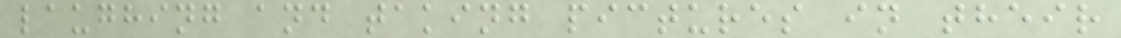laughing and taking pictures in their
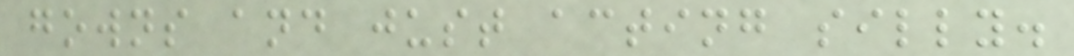gowns and just acting silly.
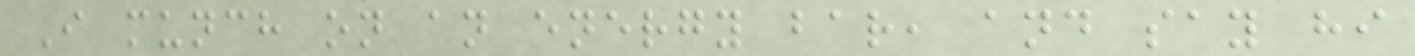I munch on an energy bar, and say hi
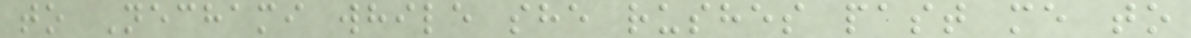to Nechami while she rushes past me to
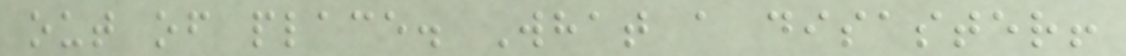out of place. What a disaster!
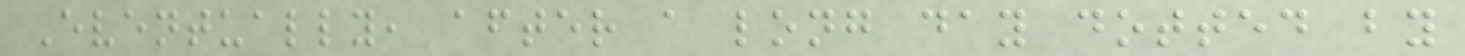Eventually, after a long day dotted by
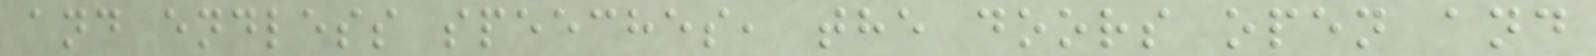and endless speeches, the doors open and
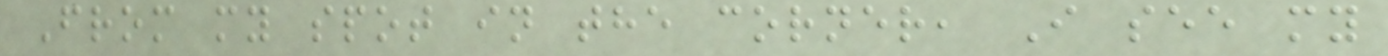From my spot in the corner, I see my
